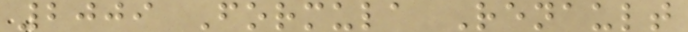2009 Formula Renault
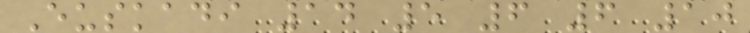Euskadi 14 5 6 6 10
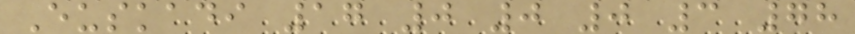Euskadi 17 0 0 0 3 78
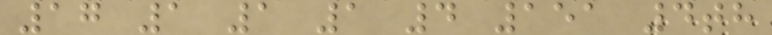17 1 1 1 4 151 4th
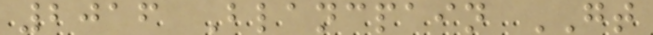2016 Blancpain GT
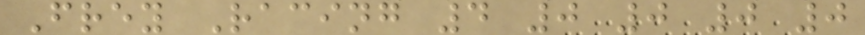Frey Racing 4 0 0 0 0
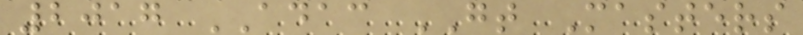2017 ADAC GT Masters
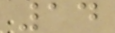14
